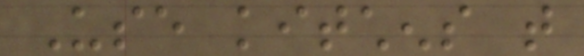Use kitchens that
